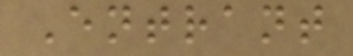Entrant
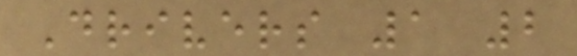Drivers 1 2
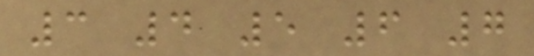3 4 5 6 7
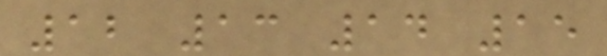12 13 14 15
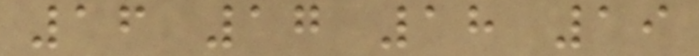16 17 18 19
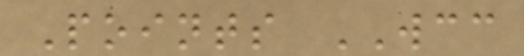Points WCC
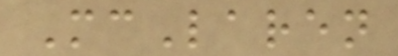McLaren
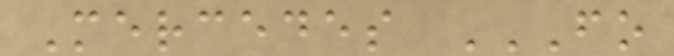Mercedes FO
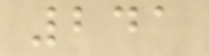241
